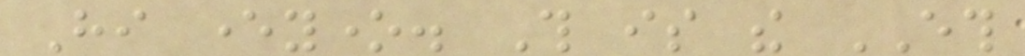Hi everyone. This is the ETH
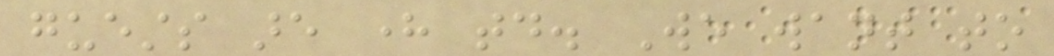guests are here today. We want to
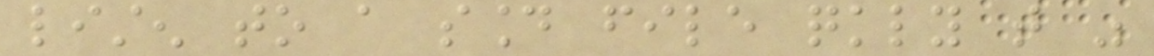listen to a sound file quickly that was
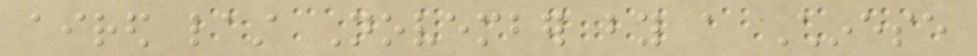aired last November by a Chinese
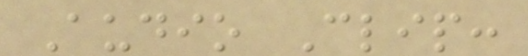Audio Clip:
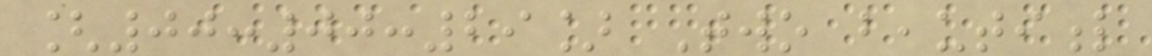[00:00:29] Two beautiful
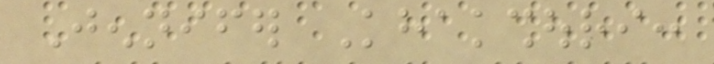Jennifer Khakshouri:
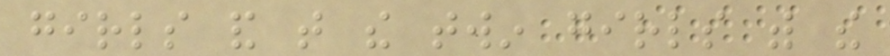girls and that the twin girls with the
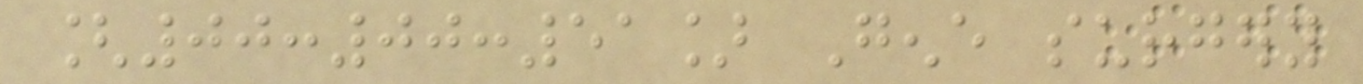[00:00:51] Gene surgery
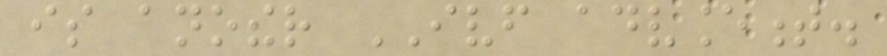is another IVF advancement.
